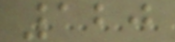120
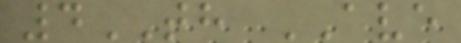4TH AVE
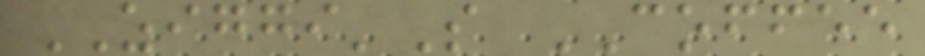ZIGGI'S COFFEE
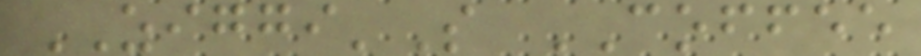ZIGGI'S COFFEE
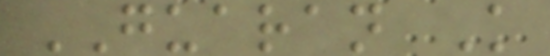GUARAN K
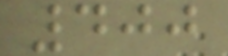400
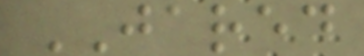JARED
